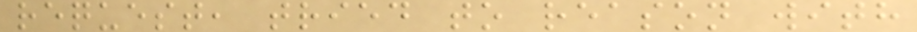request, tried to reason with
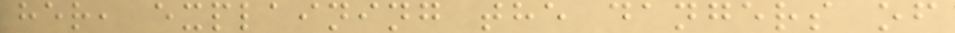her, explaining the dangers of
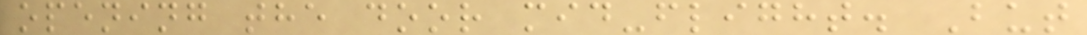opening the door mid-flight. But
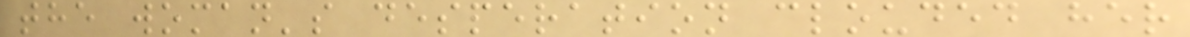the woman's desperation clouded her
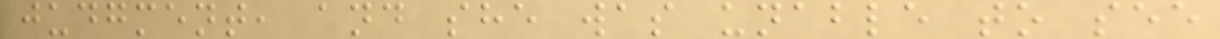judgment, and she was unable to see
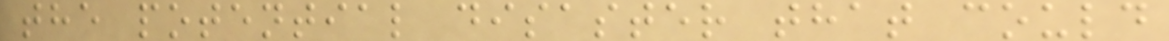the potential disaster that could
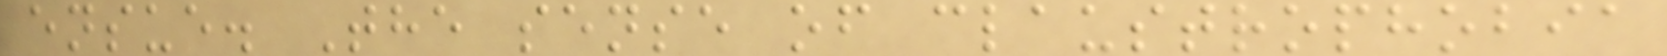ensue. The sense of claustrophobia
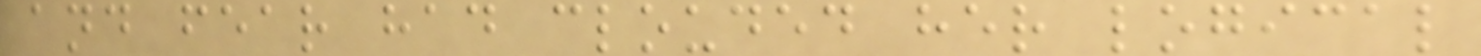and fear had clouded her logical
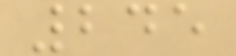245
